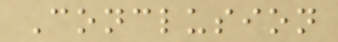Conclusion
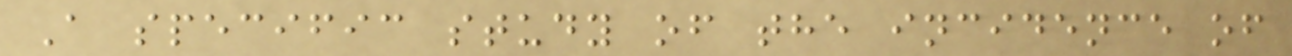A specific study of the incidence of
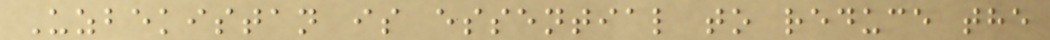Uzbekistan is essential to reduce the
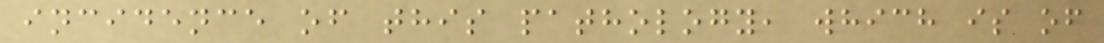incidence of this pathology, which is of
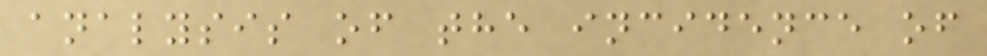analysis of the incidence of
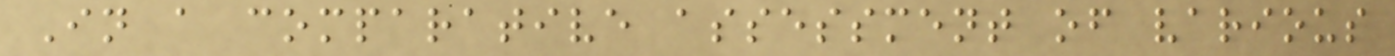In a comparative assessment of various
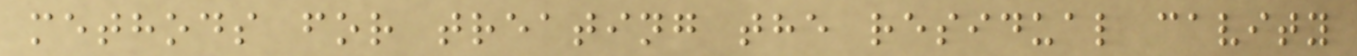methods for treating the residual cavity
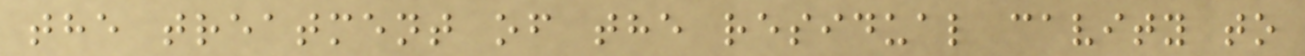the treatment of the residual cavity to
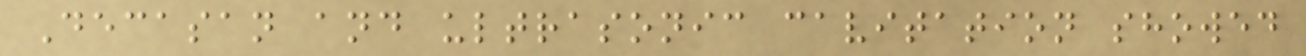Decasan and ultrasonic cavitation showed
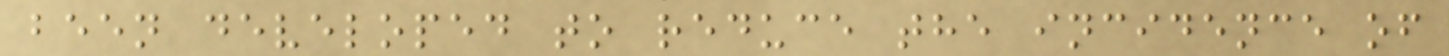been developed to reduce the incidence of
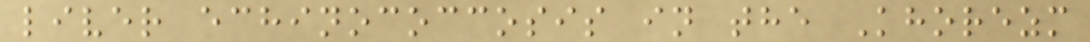liver echinococcosis in the Khorezm
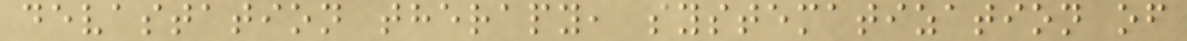devastation therapy, systematization of
